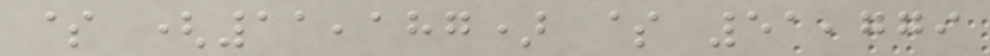$ (11,187) $ 51,779
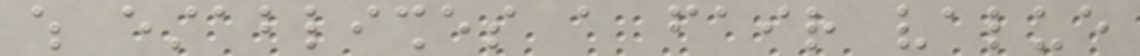which establishes a fair value
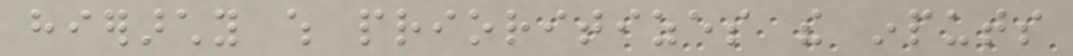hierarchy which prioritizes the inputs
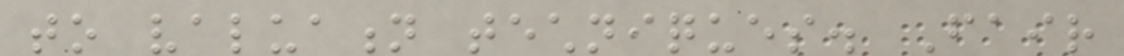to valuation techniques. Fair
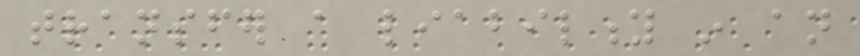transfer a liability in an
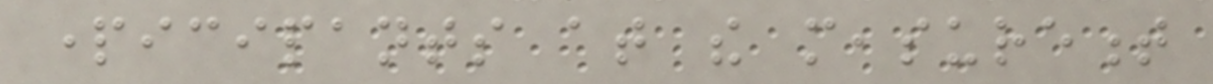participants at the measurement
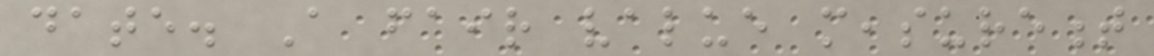date. A fair value measurement
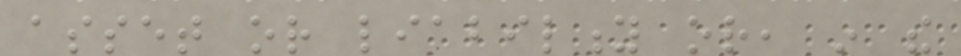asset or liability or, in the
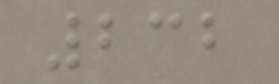232
